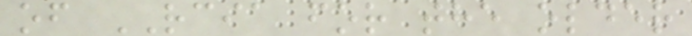of RCIA for the older
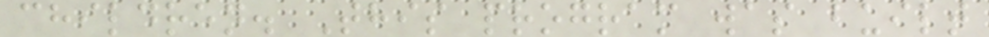children. This program was built
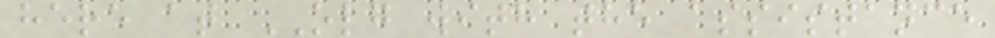here at OLG with the assistance
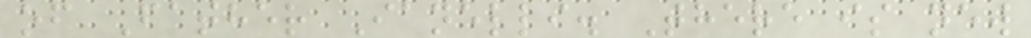of Father Ianelli. There is new
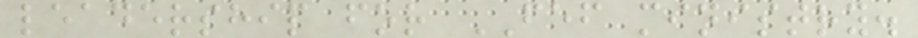leadership for FEF ministry.
